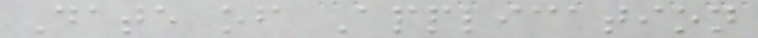Date of Application
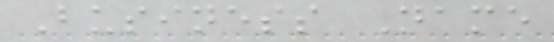Business Name
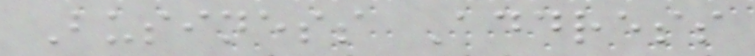Business Address
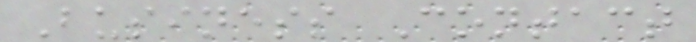Business Contact
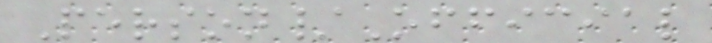Person/Official
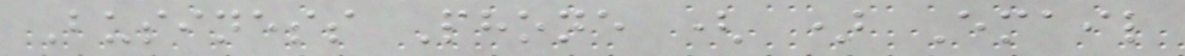Business Phone ( ) Email
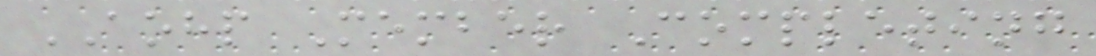AOHP Member Completing
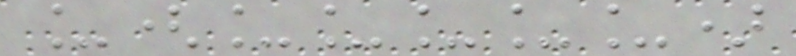_(_____)
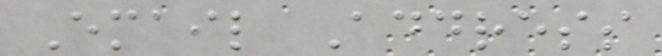Email Address
